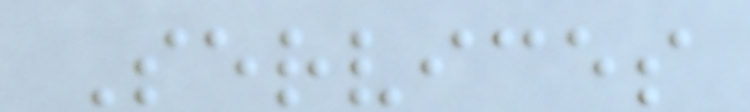Services
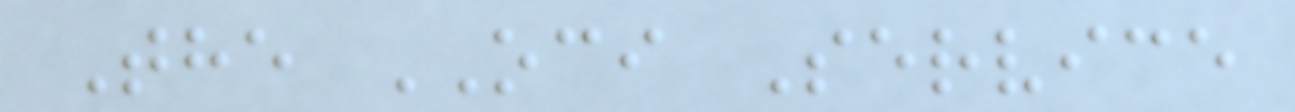The OCI Service
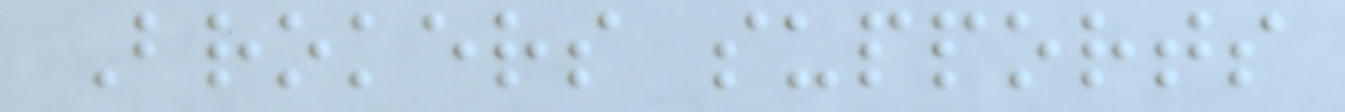Brokers supports
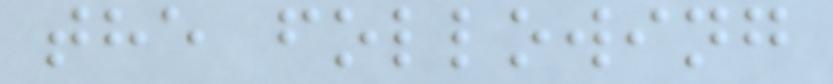the following
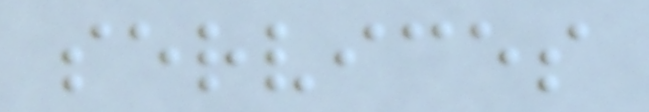services
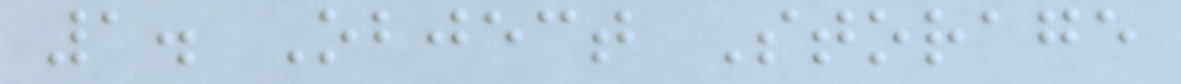1. Object Storage
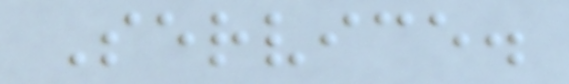Service.
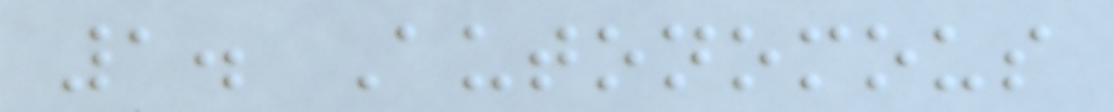1. Autonomous
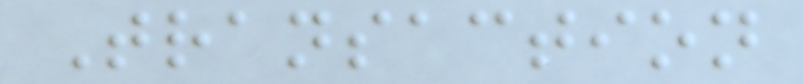Transaction
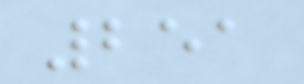251
